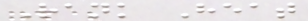Rank Heat
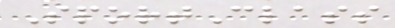SportClass
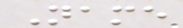Name
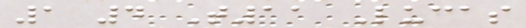1 4 T11 Lucas
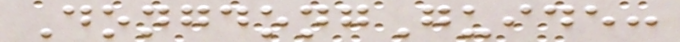DongdongGuide:
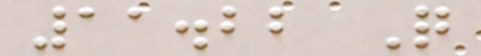11.22 Q
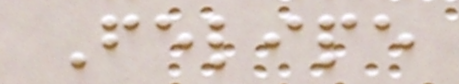Felipe
